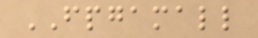FPGAMALL
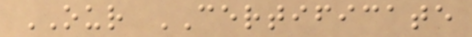OUR CERTIFICATE
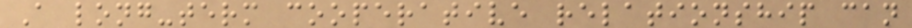A long-term cooperative relationship can
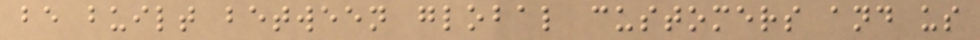be built between global customers and us
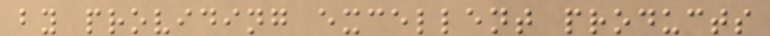by providing excellent products
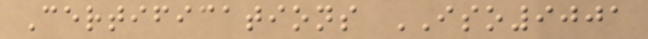Certifications ISO9001
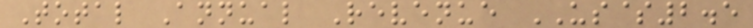Total Annual Revenue US$2.5
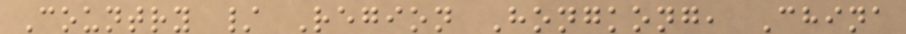Country / Region Hongkong, China
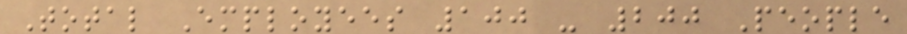Total Employees 100 - 200 People
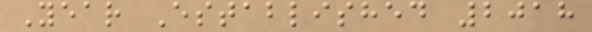Year Established 2018
